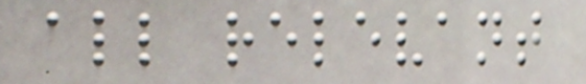all relevant
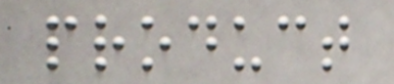product
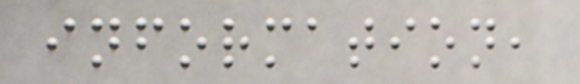information,
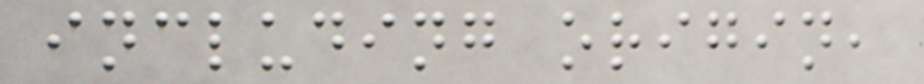including origin,
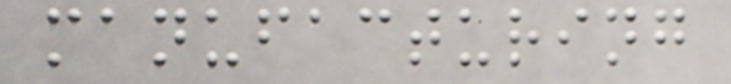manufacturing
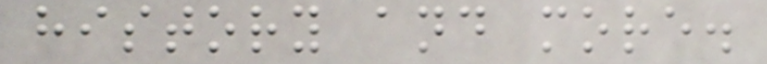history and more.
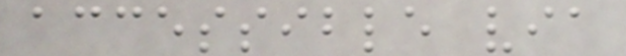accessible via
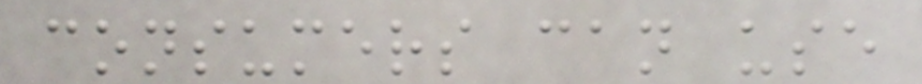consumers can use
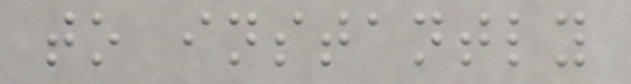to instantly
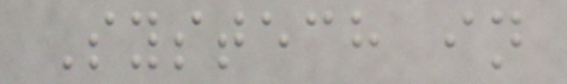Systech in
